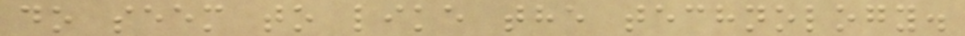do seem to like the technology.
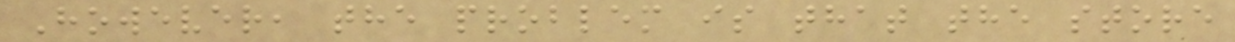However, the problem is that the store
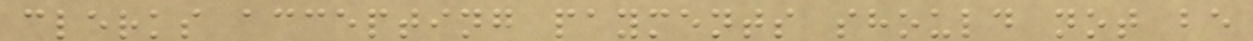clerks accepting payments should not be
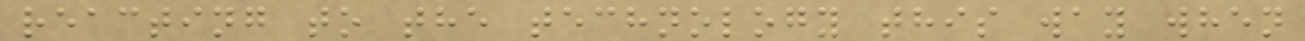reacting to the technology this way when
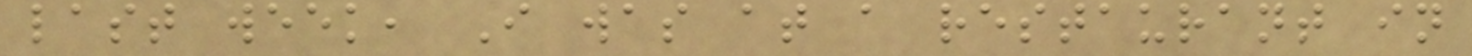last week, I was at a restaurant in
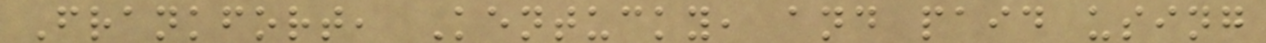Frankfort, Kentucky, and paid using
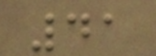41
